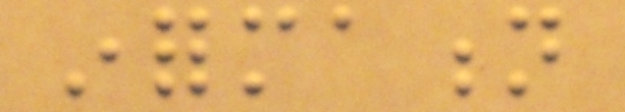information
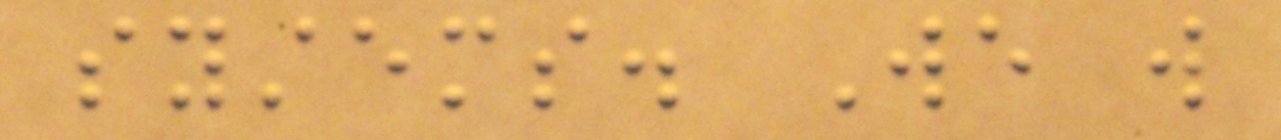systems. We will
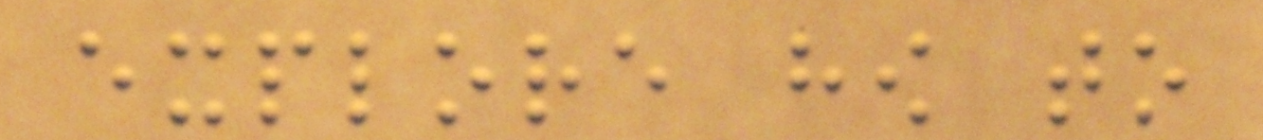explore how to
